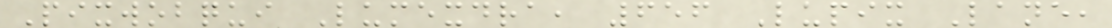Pixwobqui Lumexdra, 656 Lupix Lane,
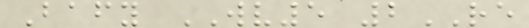Bafy WV5 2RE
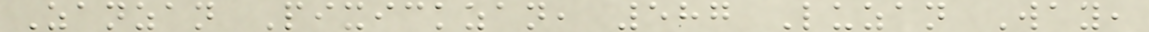Zanzan Pixickzan, 587 Luzan Way,
